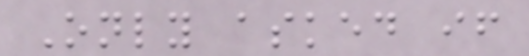Only asked if
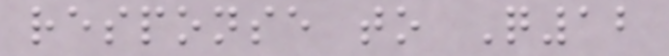response to Q12
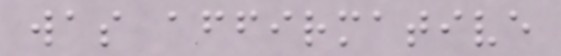was affirmative
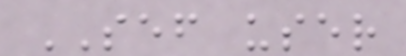SEF user
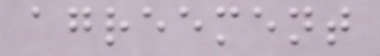agreement
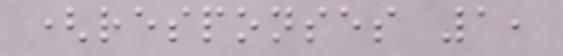(responses 1,
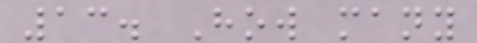13. How many
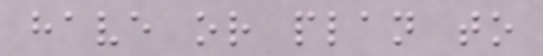have or plan to
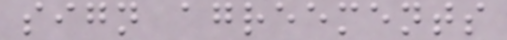sign agreements
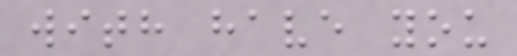with have you
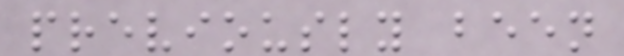previously been
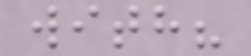with?
